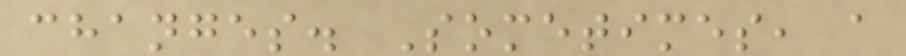changes. Sometimes, a
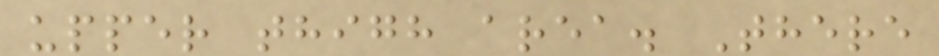upper thigh area. There
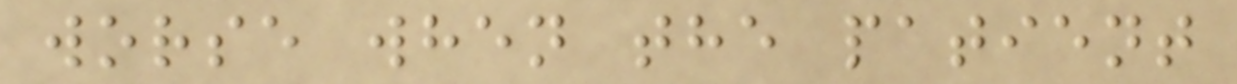worse when the patient
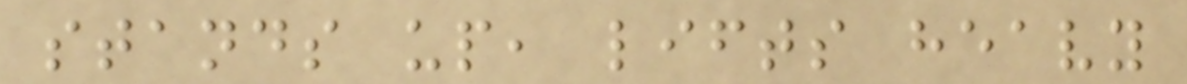stands up, lifts heavy
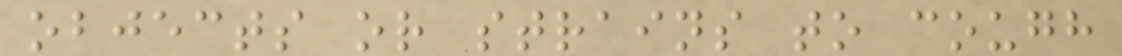objects or strains to cough
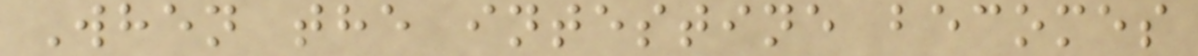When the intestine becomes
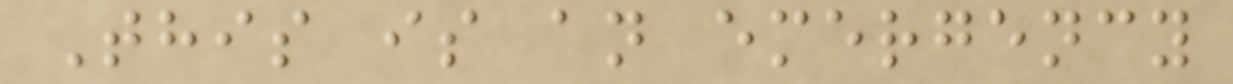This is an emergency
